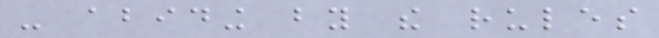- abiding by the rules
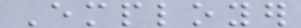Employer
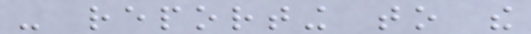- reporting to the
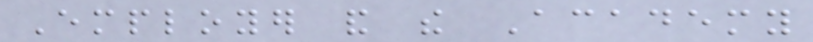Employer and the Academy
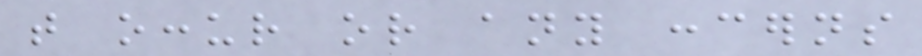that occur or any concerns
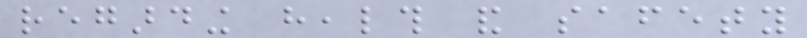regarding health and safety
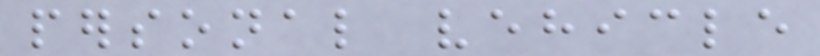personal vehicle
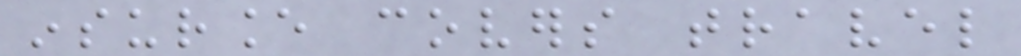insurance covers travel
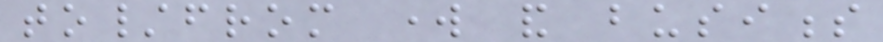to/from work and business
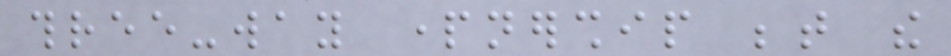three-way partnership between the
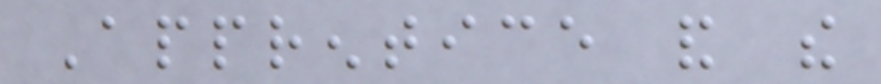Apprentice and the
